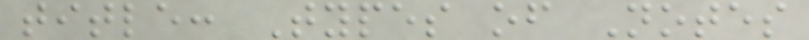title: Types of Notes
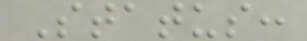Status:
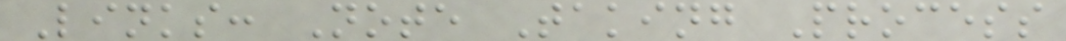Links: Note Taking Process
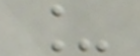_
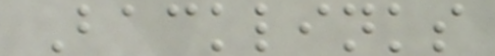Backlinks
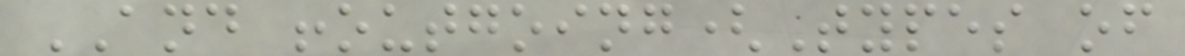AND !outgoing(Types of
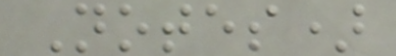Notes)
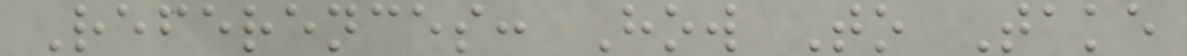References: How To Take
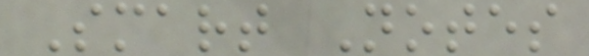Smart Notes
